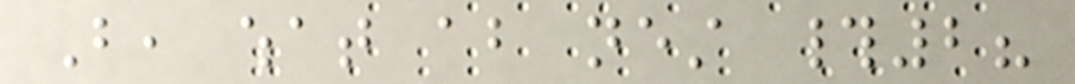But, what about nest #2?
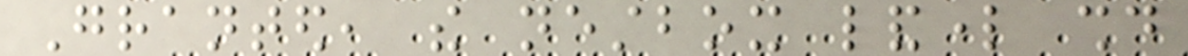Granted, the nestbox landlord should
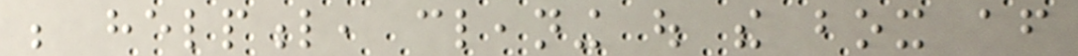be helpful, cleaning out the box after
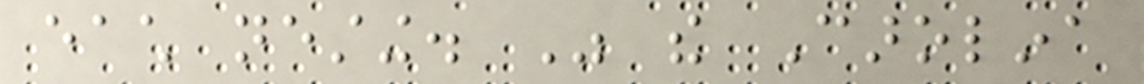each nesting. Was the Carolina
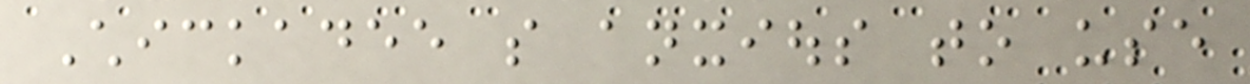Chickadee so anxious to use
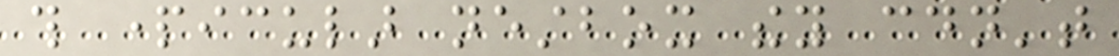this particular nestbox they couldn't
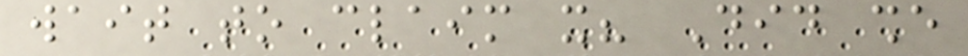wait to claim it? Did she
